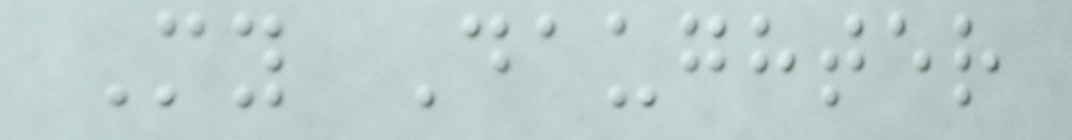My Daughter
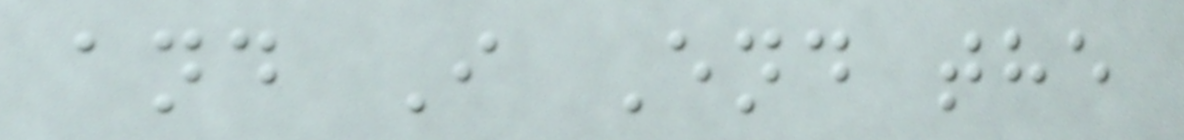and I End the
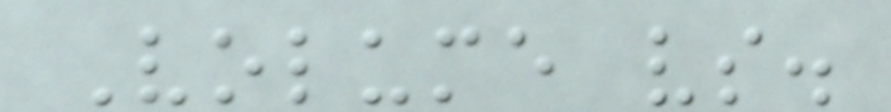Volume vs.
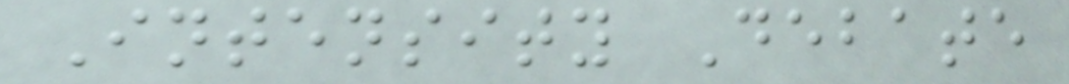Intensity Debate
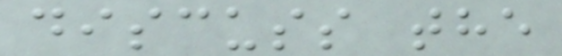discuss the
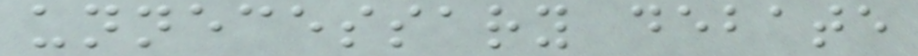unnecessary debate
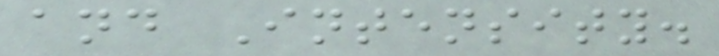and Intensity.
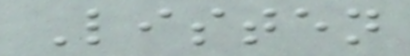Listen
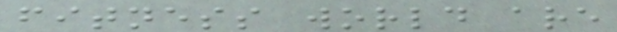fitness world are
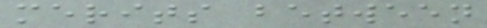merits between
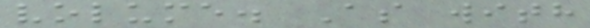volume. As with
